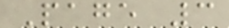Page 3
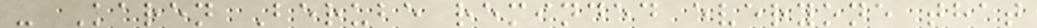- Karen Berube reminded everyone that
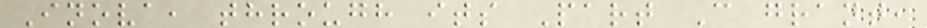Inova, through its Part C grant,
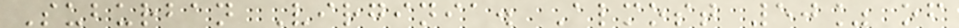Suburban Virginia. Almost 50% of
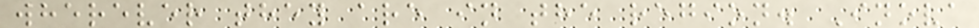wherever they are in the region. Inova
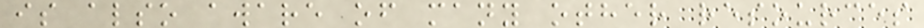is also aware of many other resources
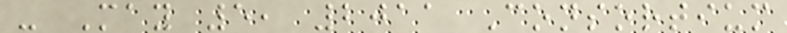- May 5, 2011 Consortium
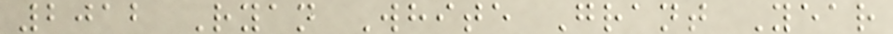2012 Ryan White Grant Year
